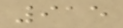915
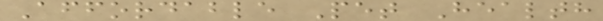Affordable Pet Health
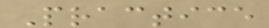Practice
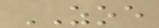ZOE
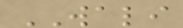WALI
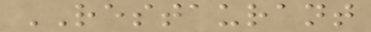RESTAURANT
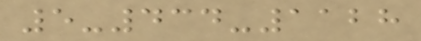5-434-1128
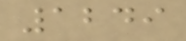1249
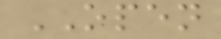OPEN
